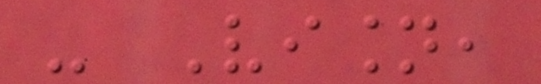- Vision,
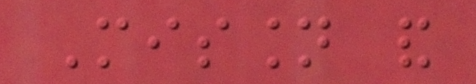Mission and
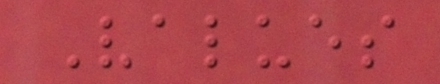Values
